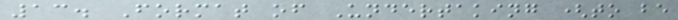13. Format of Undertaking (to be
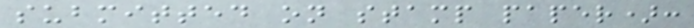submitted on stamp paper):
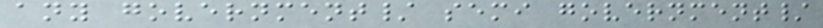any government/ semi government/
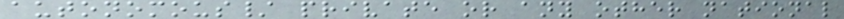autonomous/ private or any other national
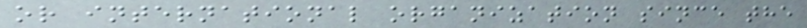or international organization since the
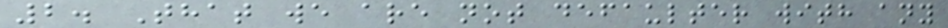2. That we are not defaulter with any
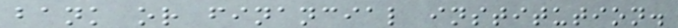bank or financial institution.
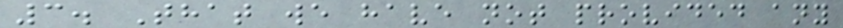3. That we have not provided any
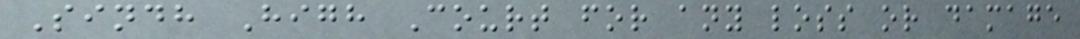Sindh High Court for any loss or damage
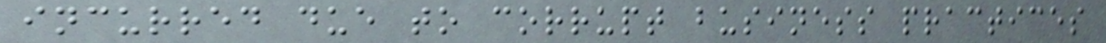incurred due to corrupt business practices
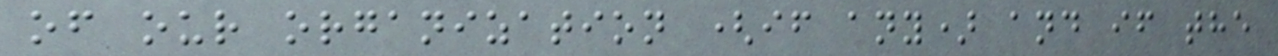of our organization (if any) and if the
